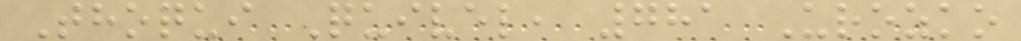Thoqui Quivel, 781 Urozko
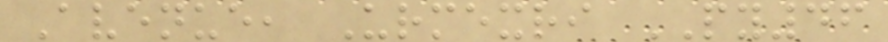Avenue, Urmexri PY46
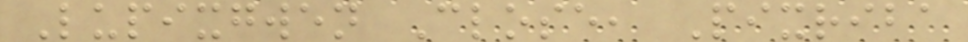Lupixgwen Close, Pixriba
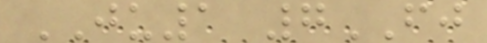JU1 7FJ
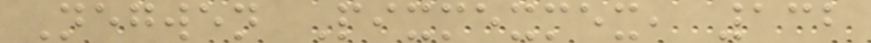Negwen Pixmexmex, 132
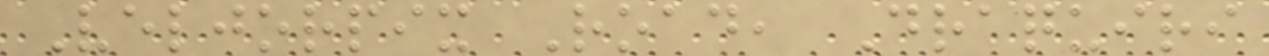Veljorpix Road, Draquiri
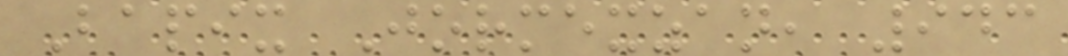Bapix Jormexzan, 943
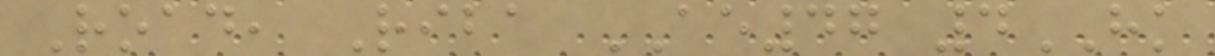Road, Riba AE47 4HK
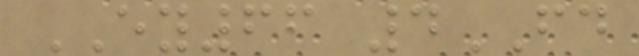EY66 4FD
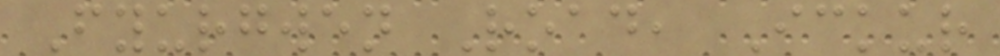Fyurgwen Road, Ickur
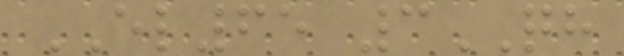EL65 3QH
